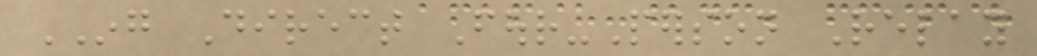ING Direct Four-Person Relay
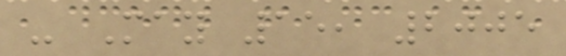- May 15, 2005
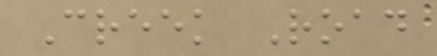Creek Road
